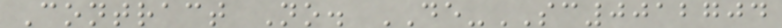Contract No. DE-SC0012704
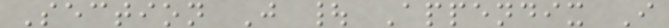Section J | Appendix I
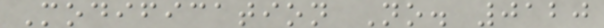Modification No. 0120
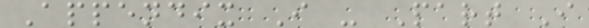Appendix I - Part I
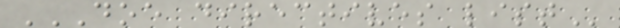DOE DIRECTIVES LIST
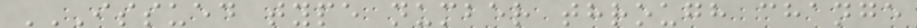ISSUED TYPE NUMBER THROUGH CHANGE
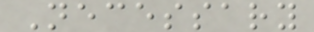Necessary
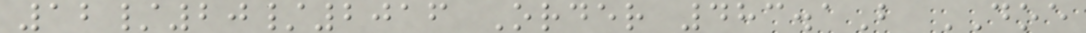12/20/2016 Order 483.1B DOE
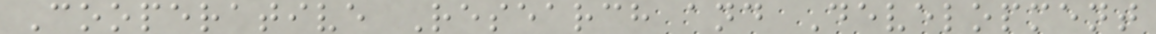Cooperative Research and Development
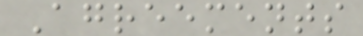Agreements
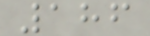186
